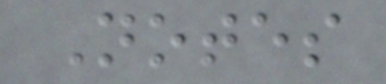Notes
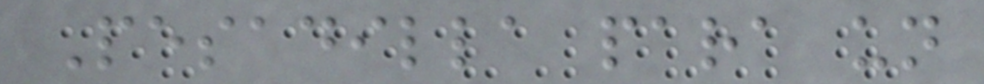Pesadilla para un
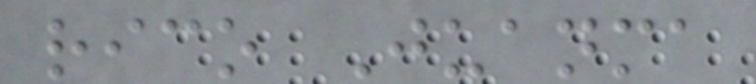rico Juanma
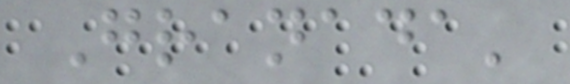Granada'
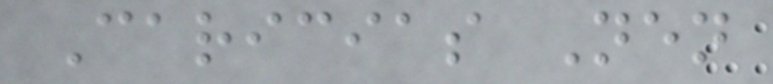Caricias Nen
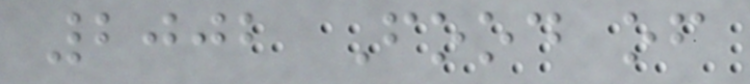2002 Food of
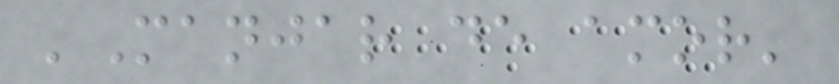'Manjar de amor'
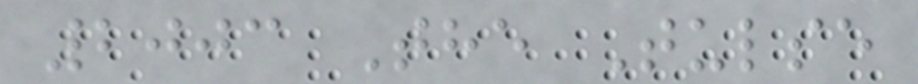2003 The Tulse
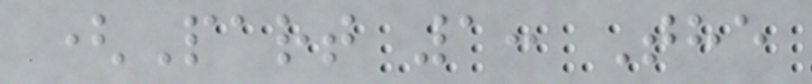(Part 1: The
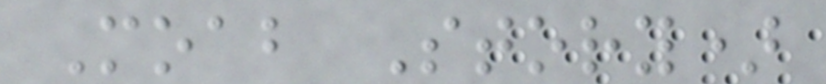Moab Story)
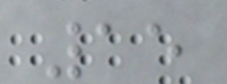15
